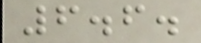6.6.
